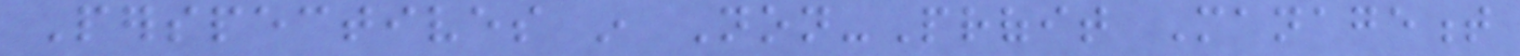Perspectives in Non-Profit Management
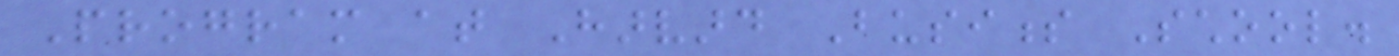Program at Harvard Business School.
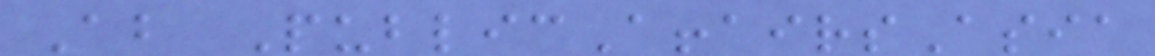About PublicAffairsAsia
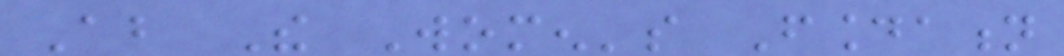About The Women's Foundation
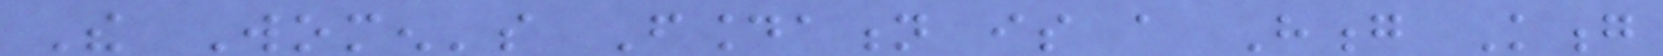The Women's Foundation is a Hong Kong
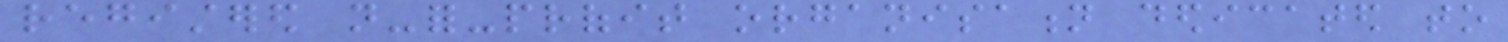registered not-for-profit organisation dedicated to
